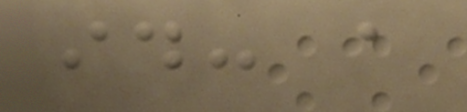id: a
